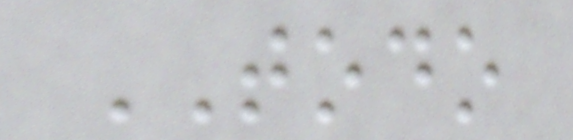TODO
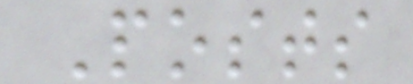Posts
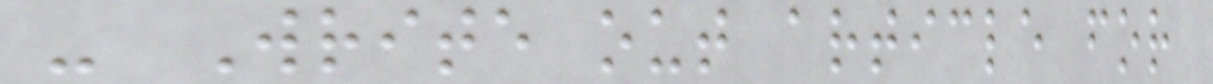- Write out article for
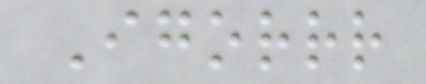Igorrr
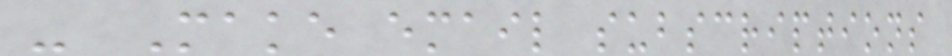- Make email subscriptions
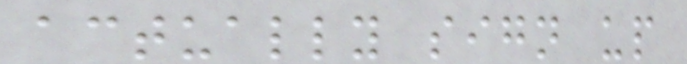actually sign up
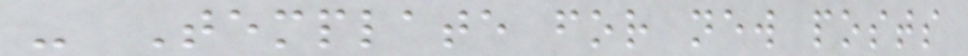- Template for new posts
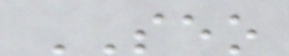SEO
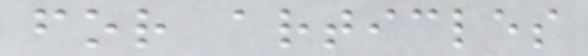for articles
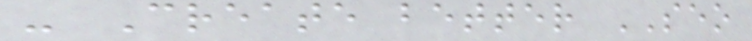- Create better SEO
